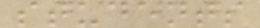students
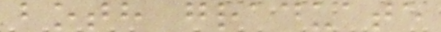both graduate
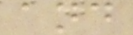and
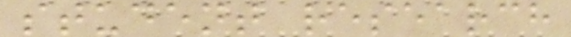student research
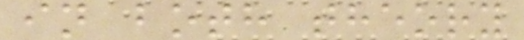in both theory
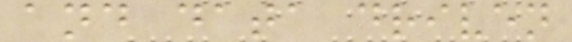and data driven
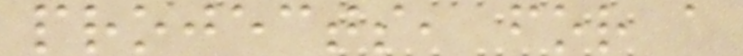projects, for a
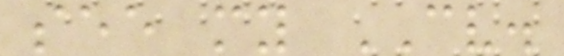see my CV.
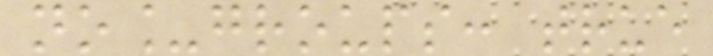no_groups: true
